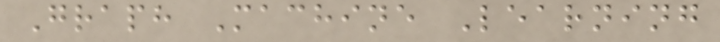Graph Machine Learning
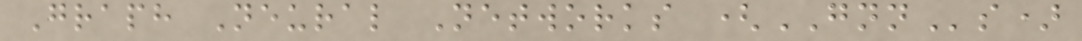Graph Neural Networks (GNNs)
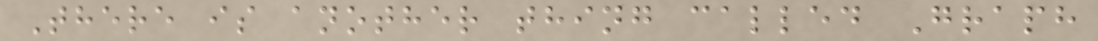There is another thing called Graph
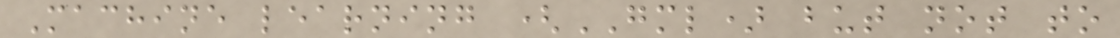Machine learning (GML) but not to
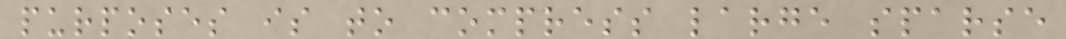purposes is to compress large sparse
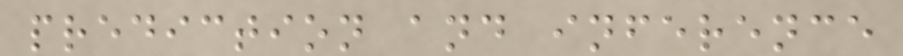prediction and inference
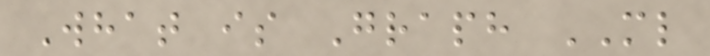What is Graph ML
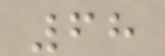68
